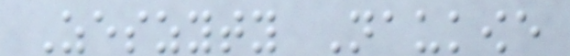Zeszyty Naukowe
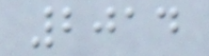2014
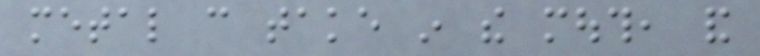metal can take in the mouth, and
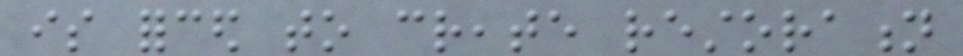is forced to create restoration
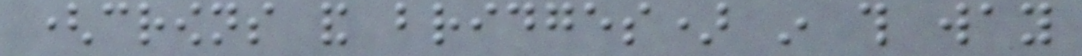(crowns and bridges) in this way
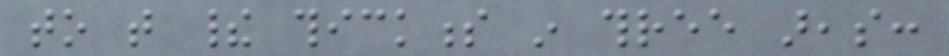to that their thickness in three areas:
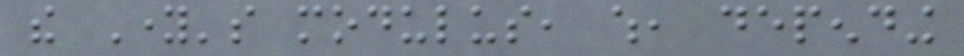the Young's modulus, which, depending
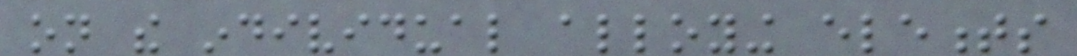on the individual alloying elements
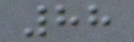88
